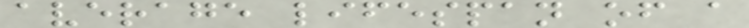average lifespan of a
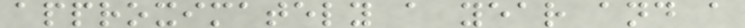approximately a year and a
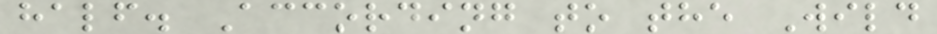half. According to the Wild
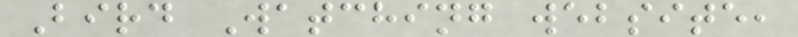Bird Watching website,
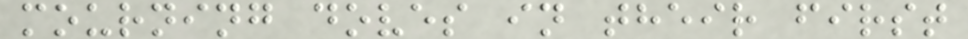mourning doves in their first
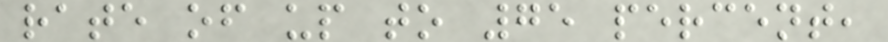rate of up to 75 percent,
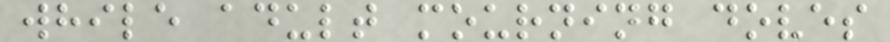while adult mourning doves
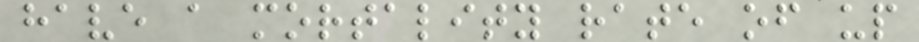have a mortality rate of up
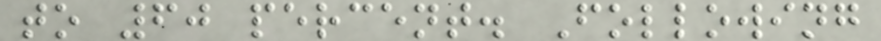to 60 percent. Following
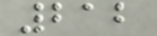212
